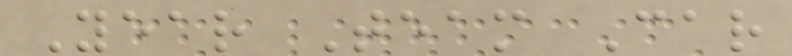Year Team Car
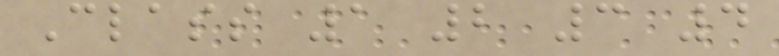Class 1 2 3 4
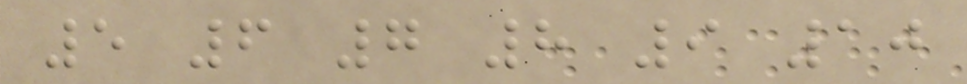5 6 7 8 9 10
